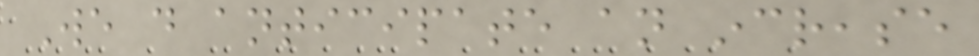We do anticipate an increase
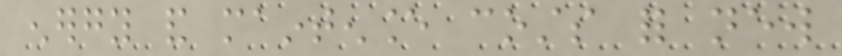energy and maintenance costs for new
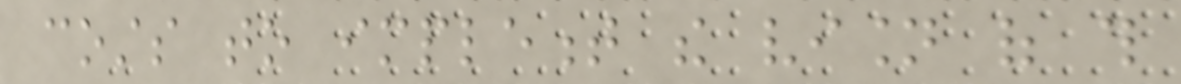costs to implement the vision of this
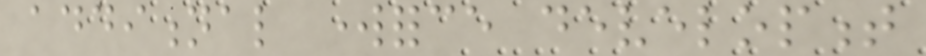additional workforce development
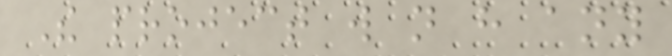The project will not have any
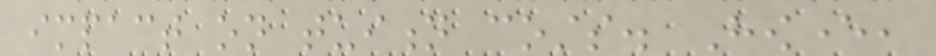impact on tuition costs. However,
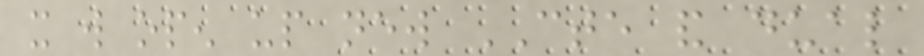it will open up new CTE and dual
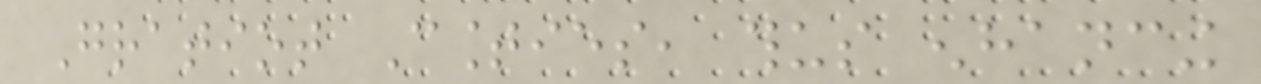Gratiot Counties, thus enhancing
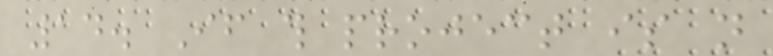14. If this project is not
